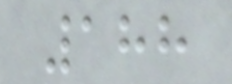188
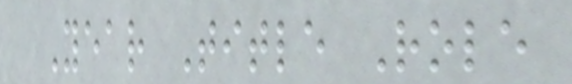Year Title Role
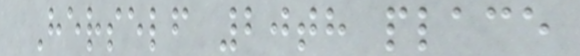Herself 20th place
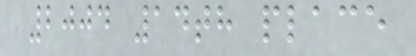2004 14th place
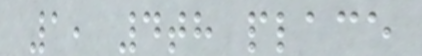1, 4th place
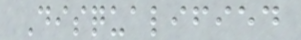Disqualified
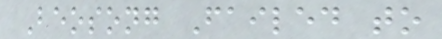Beosong Failed to
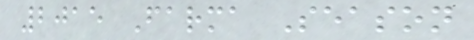2015 Farma Season
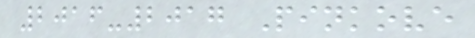2016-2017 Pinkove
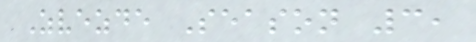Zvezde Season 3,
